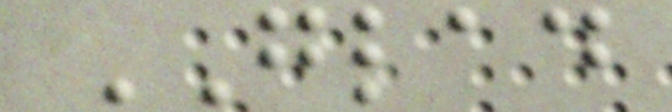GLAD
